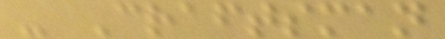- Craftsman
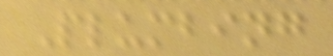Plumbing
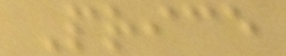Price
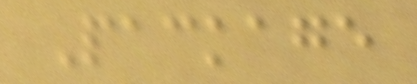Package
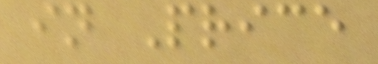in Price
